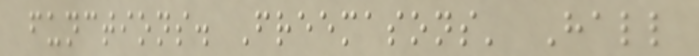functions. Freemasons' Hall
